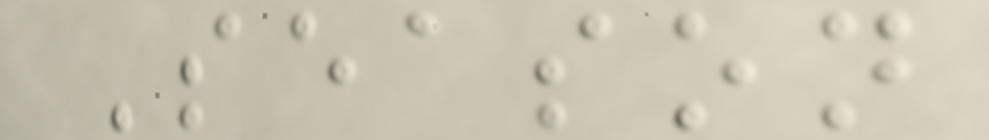Season
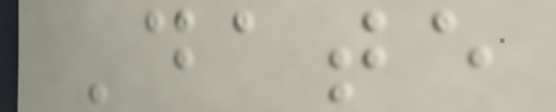Date
